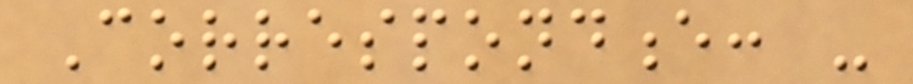Correspondence: -
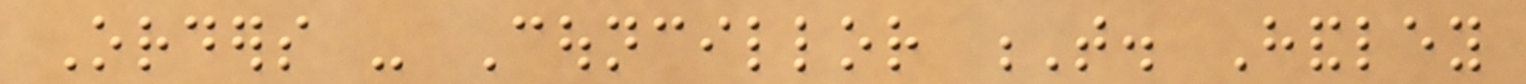Orders - Councillor T. Handley
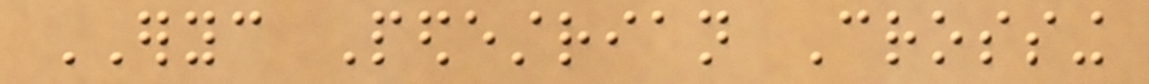ERYC Pedestrian Crossing
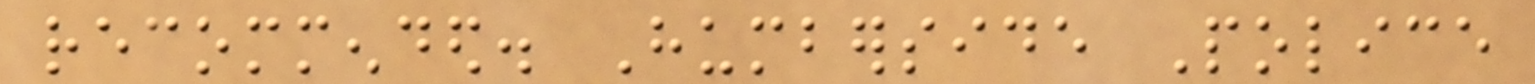recommended. Humberside Police
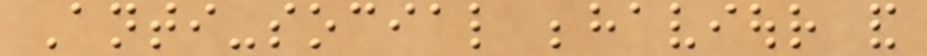Anti-social behaviour and
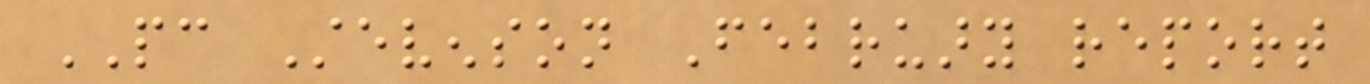PC Stevenson February report
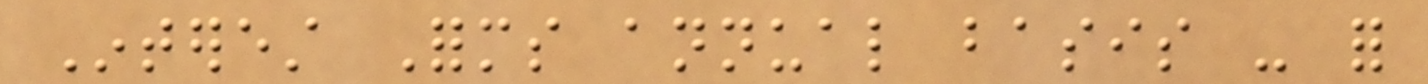Interest Forms annual basis - for
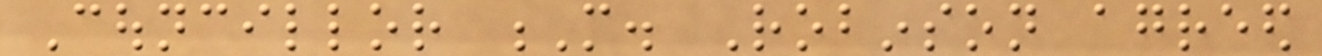Councillor M. Robinson agreed
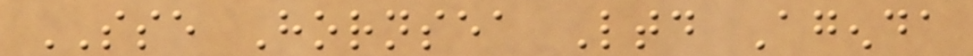SSE Hornsea Ltd Agenda
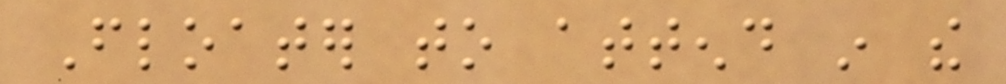Floater to attend in the
